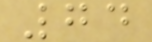74
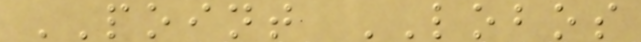POINT LOBOS
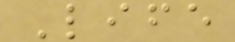Life
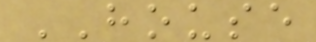HOUSE
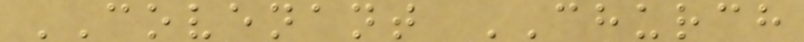COVENANT CHURCH
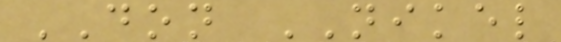DON NIKEL
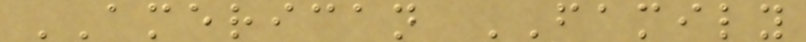AMERICAN FAMILY
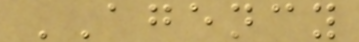AGENCY
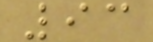93
